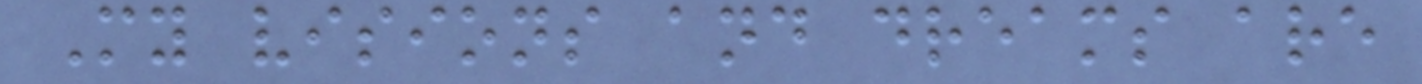My visions and dreams are
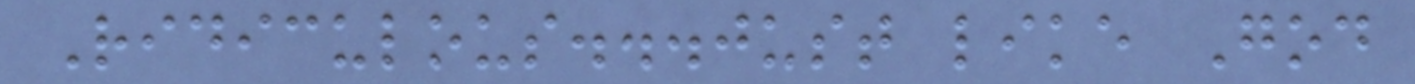Ridiculous...just like God
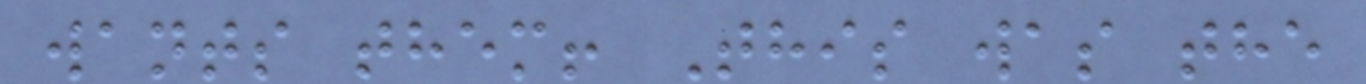wants them! This was the
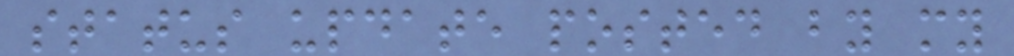status update posted by my
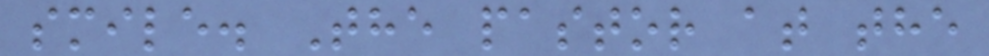smile. The pastor at the
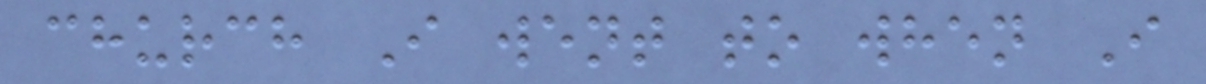church I went to when I
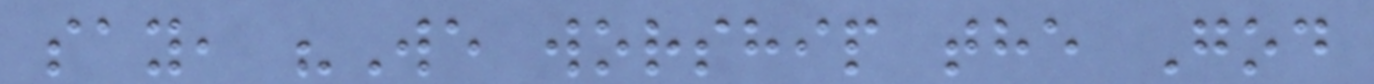say, "We worship the God
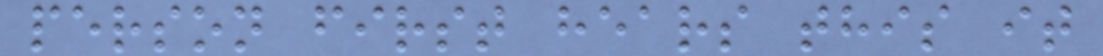person first hears this it
